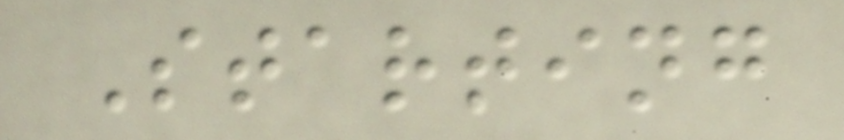Starting
